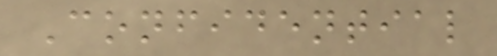Confidential
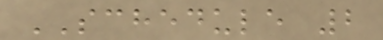SCHEDULE 2
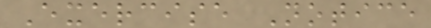Exercise Notice
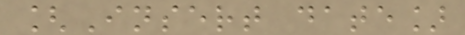[Insert date]
